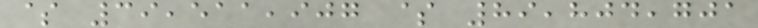$ 39,511,907 $ 89,804,701
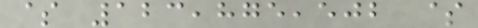$ 123,875,502 $
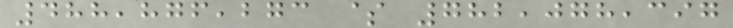488,876,273 $ 782,078,397
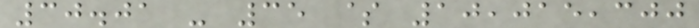30.01 - 35 $ 10,015,300
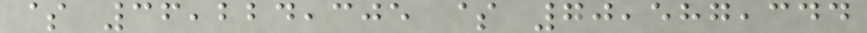$ 36,224,305 $ 70,587,344
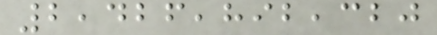2,426,892,320
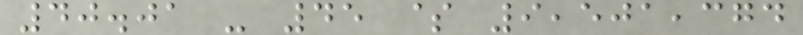40.01 - 45 $ 9,501,374
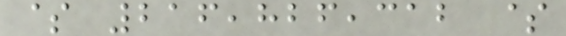$ 216,826,312 $
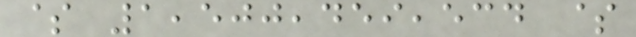$ 1,500,459,534 $
